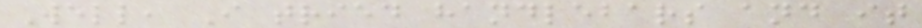Well, I tried handlebars and it
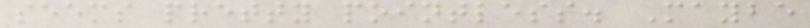seems pretty pointless. Maybe
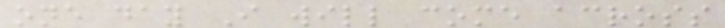one day I will come across
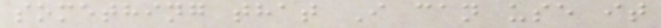something that I can use it
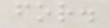for.
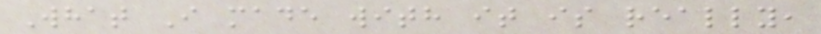What I made with it is really,
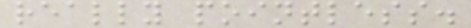really pointless.
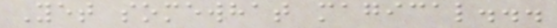Yet somewhat magical...
